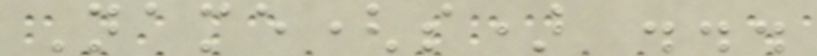Name(s) ...
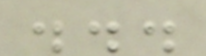...
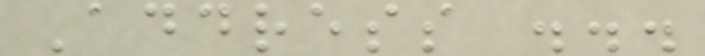Address ...
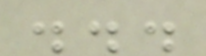...
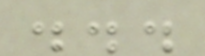...
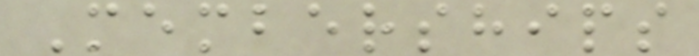Memberships
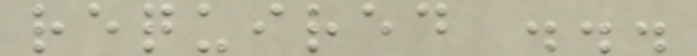required ...
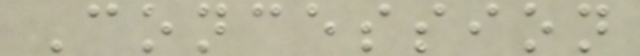Concession
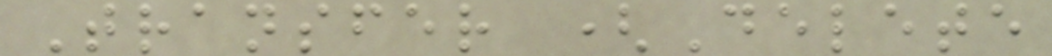Transfer (Delete
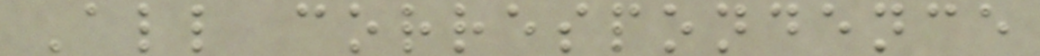All correspondence
